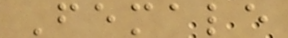Female
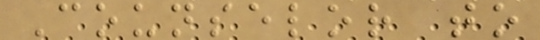Counselor to
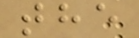the
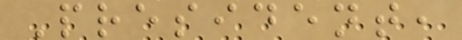President,
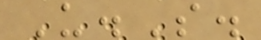U.S.
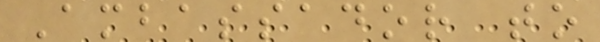Ambassador to
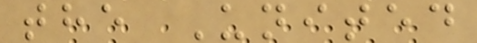the United
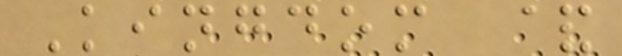Kingdom &
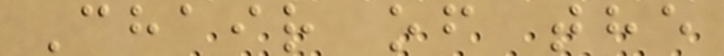Chair of the
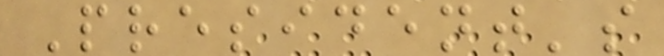President's
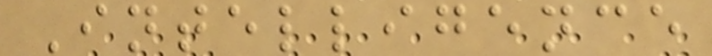Intelligence
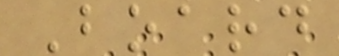Board
